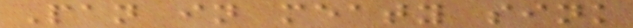Pan in meaty sink
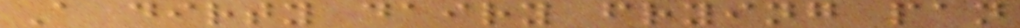A dirty dairy frying pan
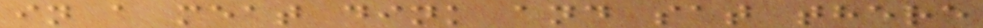in a meat dink and sat there
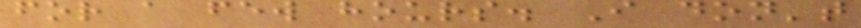for a few hours. I don't
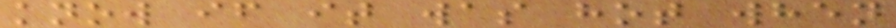know if it was hot when
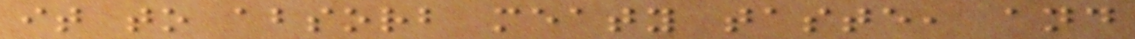it to absorb meaty taste, and
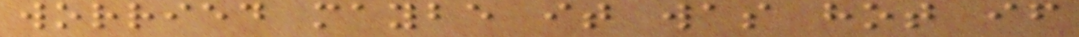worried maybe it was hot if
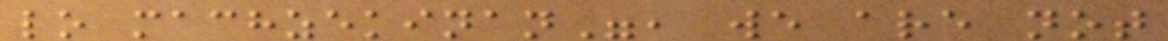lo machzekinan", we are not
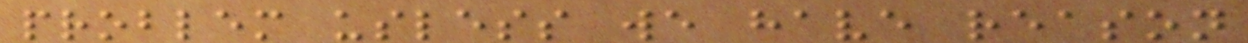problem usless we have reason
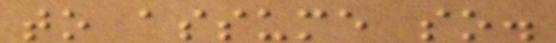to assume so.
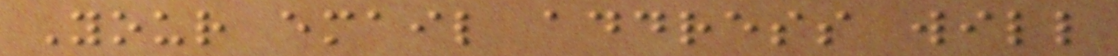Your email address will
